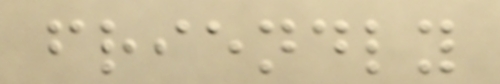friendly
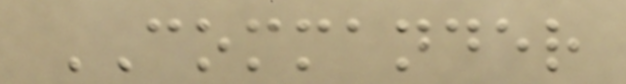COMMANDER
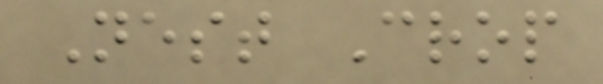Nest Crop
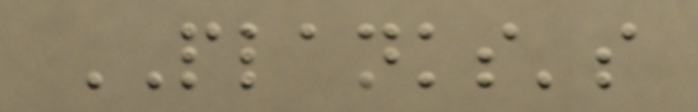PLANKS's
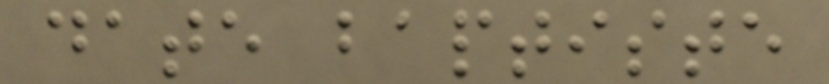date baptiste
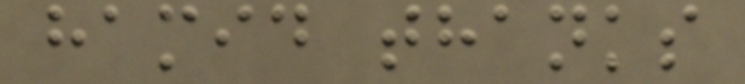hamid thanks
